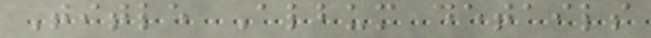Title Album details
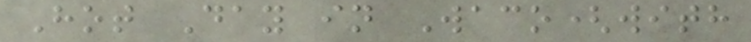Hot Day in Waco(with
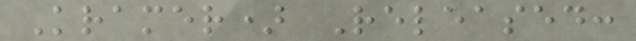Kramer) Released:
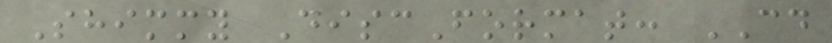Shimmy DiscFormat: CD
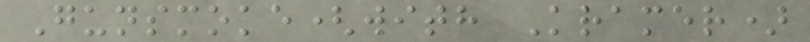Gunsmoke(with Kramer)
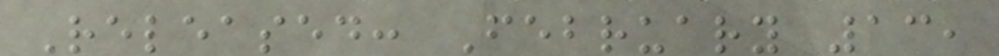Released: February 13,
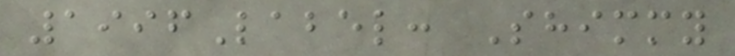1996Label: Shimmy
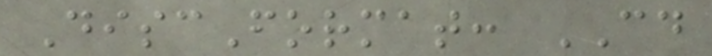DiscFormat: CD
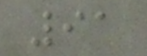91
